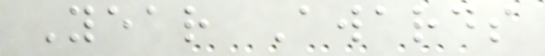Year Awards
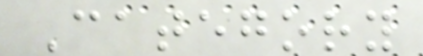Category
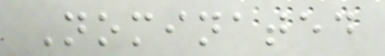Nominated
